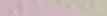150
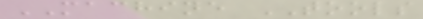MACHINE TOOLS
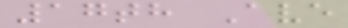17th Ave
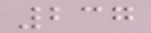237
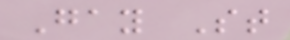Gay St
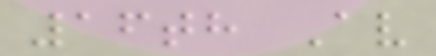16th Av
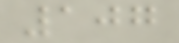107
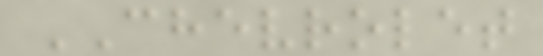CHEVROLET
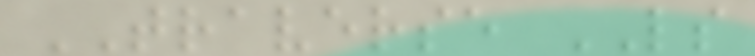TRAVERSE LS
